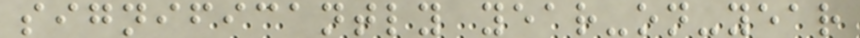significantly year-on-year
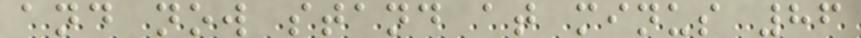and now stand at minus 86
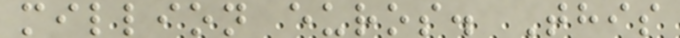million euros. This
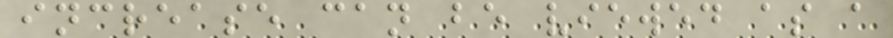increase can be viewed as a
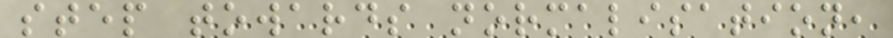step towards normalisation,
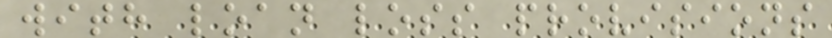with loan loss provisions
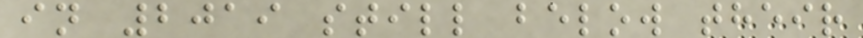in 2019 still below their
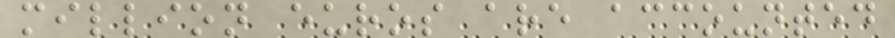million euros are accounted
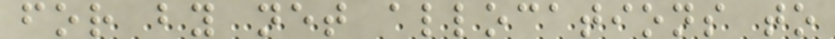for by net allocations to
